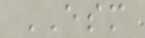ESM
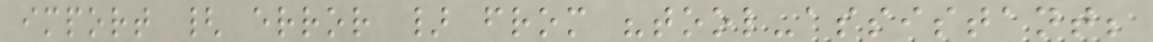import { error } from "tool-assistant;
